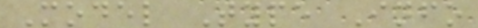Model Type Info
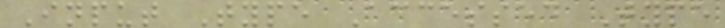Input Type Accessed Type
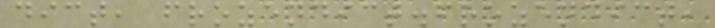dict, frozendict.frozendict,
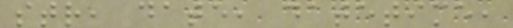str, date, datetime,
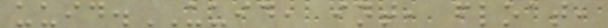uuid.UUID, int, float,
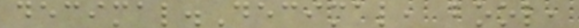decimal.Decimal, bool,
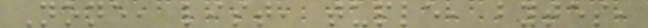None, list, tuple, bytes,
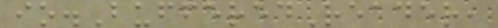io.BufferedReader,
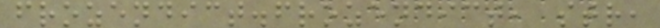frozendict.frozendict, str,
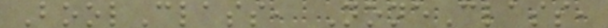BoolClass, NoneClass,
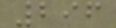296
